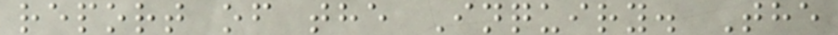report of the Inquiry. The
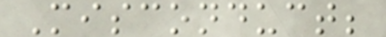Misconduct;
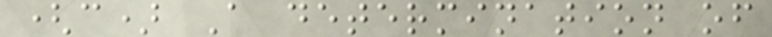(c) A determination of
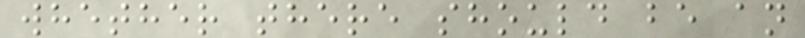whether there should be an
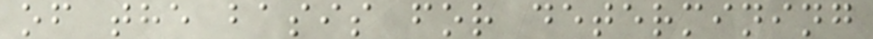of the basis for determining
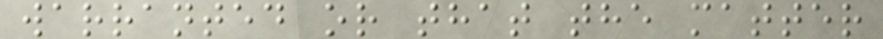warranted or that the matter
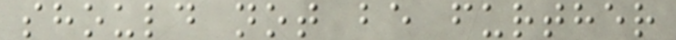should not be further
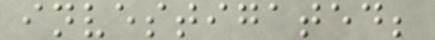investigated;
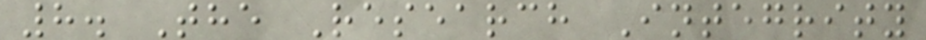8. The Research Integrity
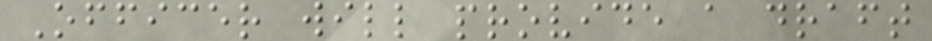Officer will provide a draft
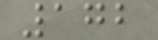172
